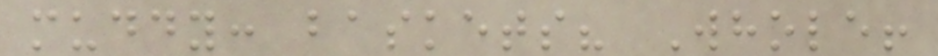muddy: baskets? Whole!
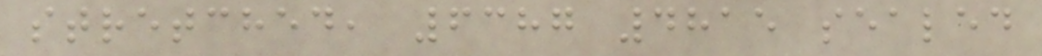stretched, 6387 4815 sealed
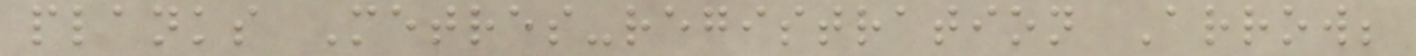planks Metres-registration Arrow;
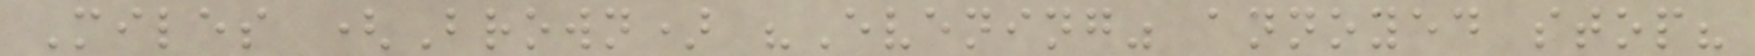Miles (Brown) "Evening" annoyed stop?
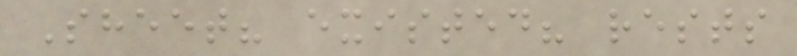Sheet? existed? rests
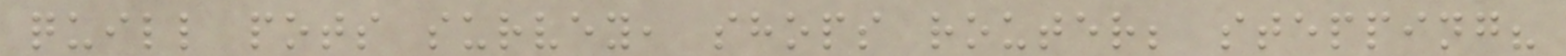quill pots survey, shops router; stepping?
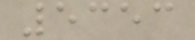5353
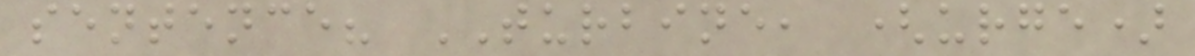sentence? TURBINE, (urge)
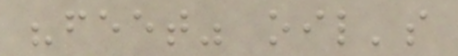"feet" oil's
